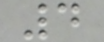4
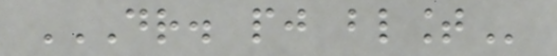DR. PJ BLOUNT
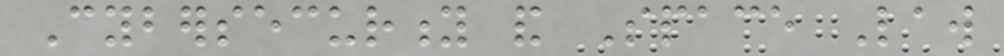Cybersecurity and Space Law
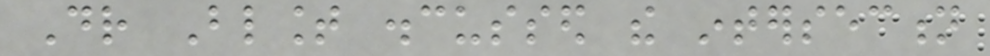Dr Blount discussed the intersection
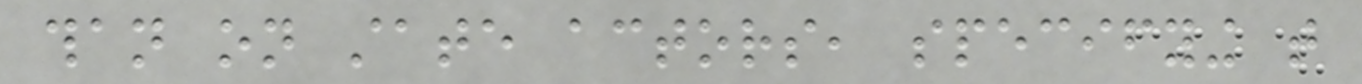than on state actors, specifying that
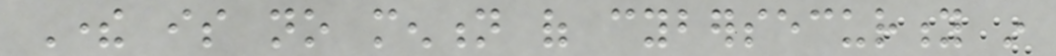There is no mention of cybersecurity in
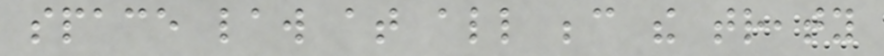space law at all because the treaty
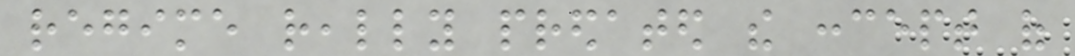regime really predated the concept of
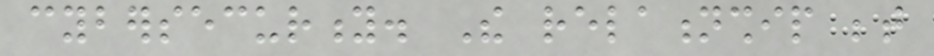cybersecurity. The relationship between
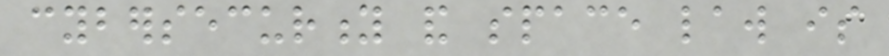cybersecurity and space law is
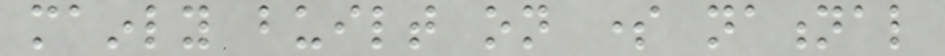mainly built on some national
